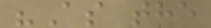"As the
